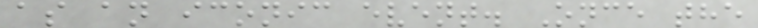as an iconic event. Once the
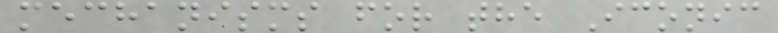mechanisms for the Iconic
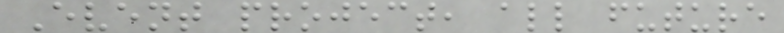Event project, all future
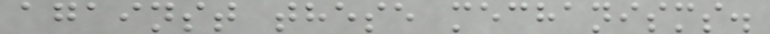against these mechanisms.
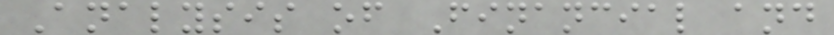Analysis of Financial and
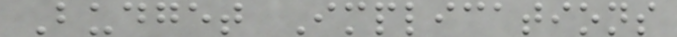Budget Implications
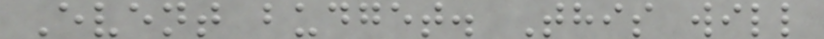Event budget. This will
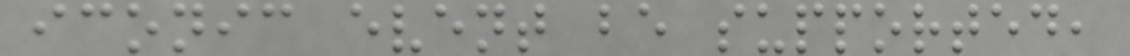iconic event be supported,
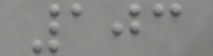103
